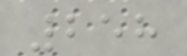258
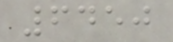6450
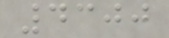4300
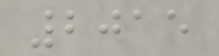2015
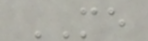ME
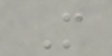M
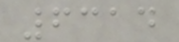6314
